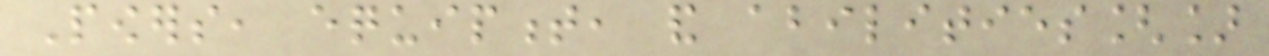Powers, equipment, and abilities[]
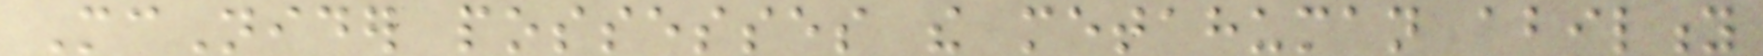McNider possesses the metahuman ability
